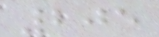205
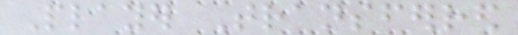Player Transferred
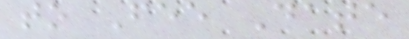to Fee Date
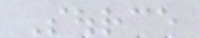Source
